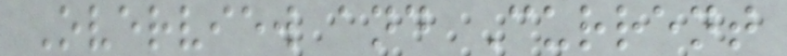Overview and Current
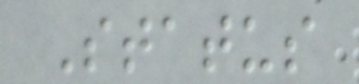Status
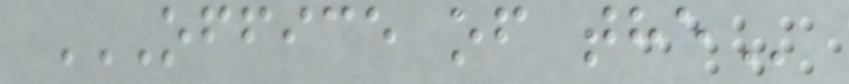OFFICE OF THE
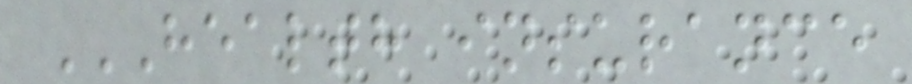HEALTH INSURANCE
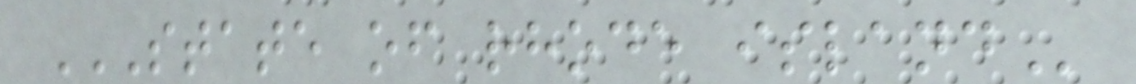STATE OF RHODE ISLAND
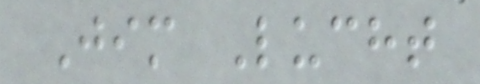Jim Lucht
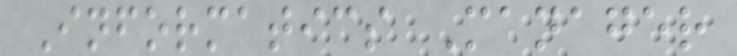Informatics Manager
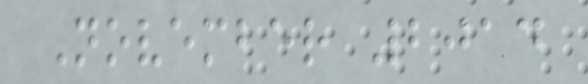November 2014
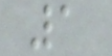1
